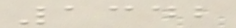1342
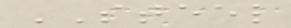STEEL
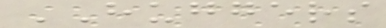HUGGERS
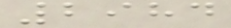2984
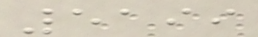5199
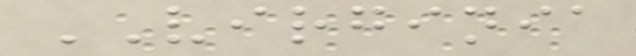VIRGINIA
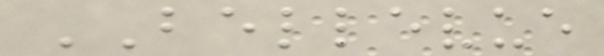BELLEVUE
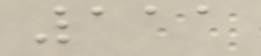111
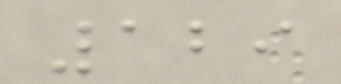129
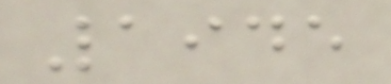1945
